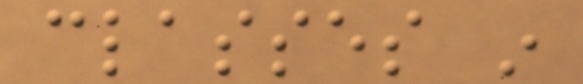classes in
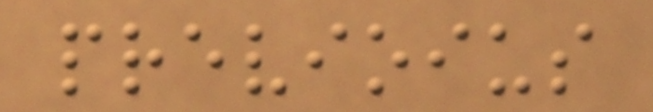previoius
